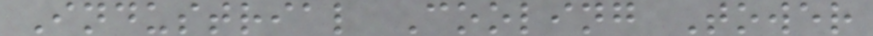Industrial Cooling Tower
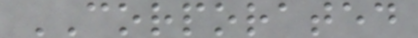CORPORATED
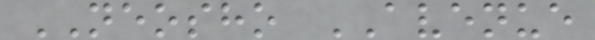NEOSHO AVENUE
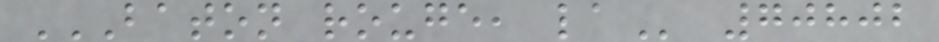BATON ROUGE, LA 70802
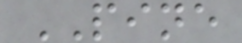PINE
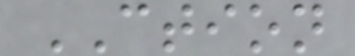CTION
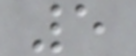5
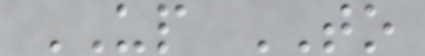UP TO
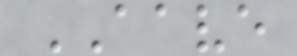AAVE
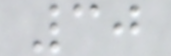30
